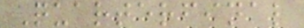Quarterfinal
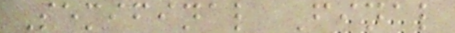Semifinal Final
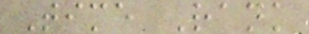Time Rank
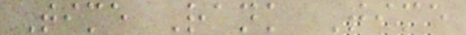Time Rank Time
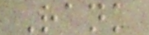Rank
